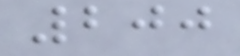200
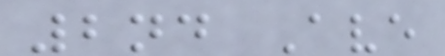2nd Ave
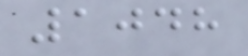1048
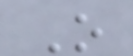O
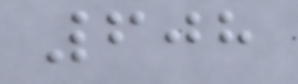608
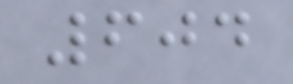604
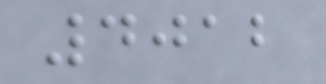4012
